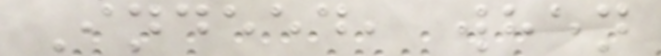Indeed, when
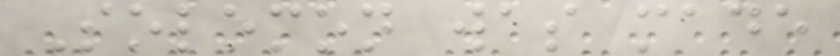Solomon was made
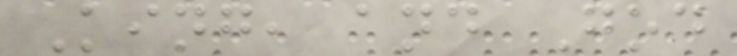King, and God
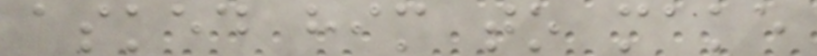asked him to make
